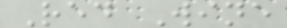Red Wine
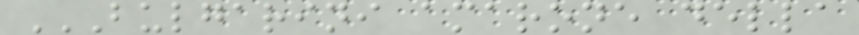BULGARINI AMARONE DELLA
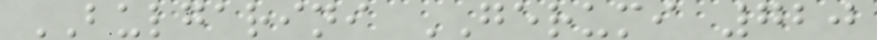BULGARINI GERUMI 720
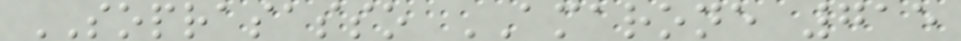SOPRASASSO AMARONE 715
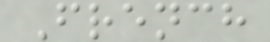French
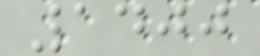1400
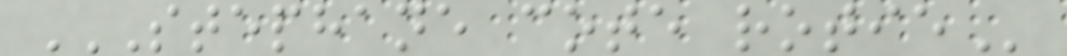STEPHANE COTE ROTIE
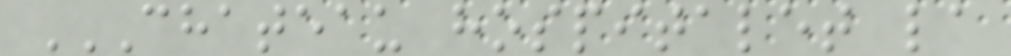CHATEAU HOSPITALET LA
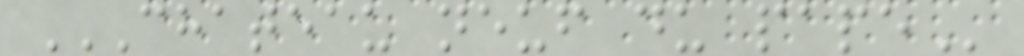CHATEAU NEUF DU PAPE
